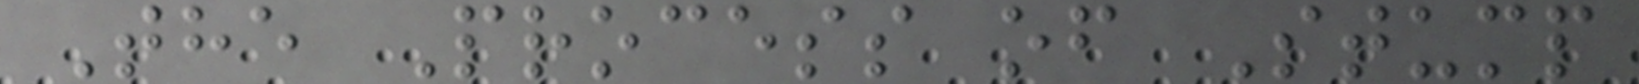The Process of Stump
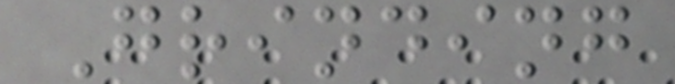Grinding
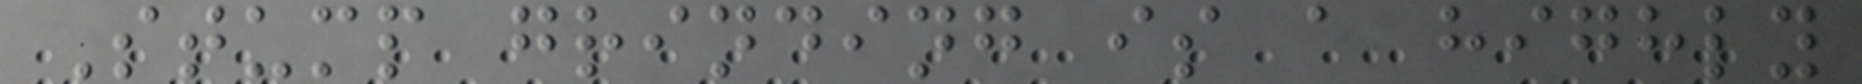Stump grinding is a highly
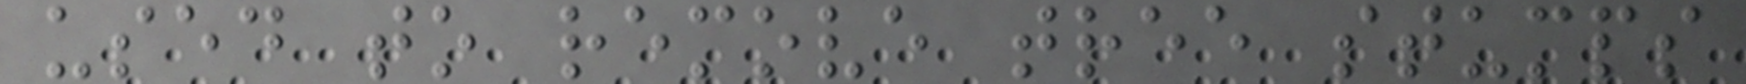used to remove tree stumps
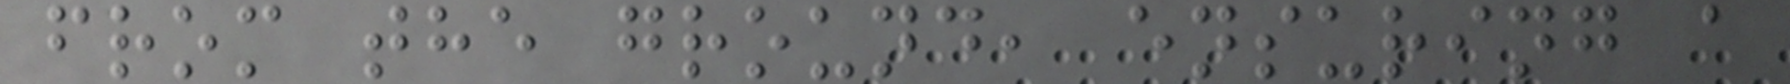from the ground, ensuring a
